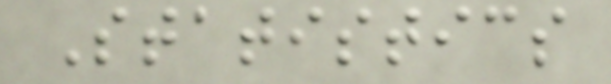Statistics
